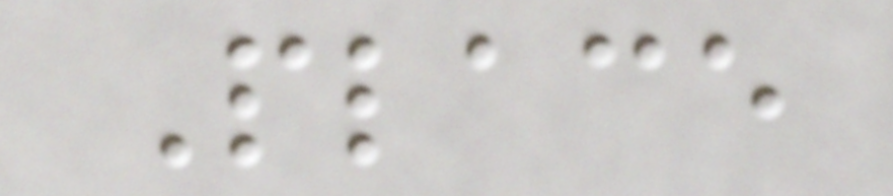Place
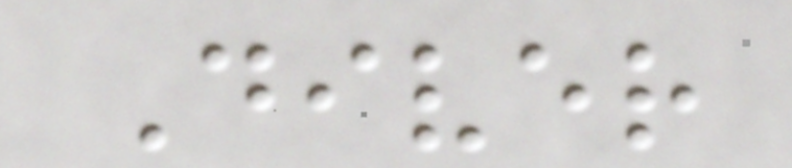Diver
